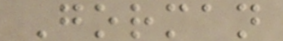Gorman
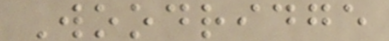Woodridge
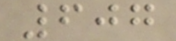607
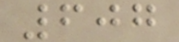607
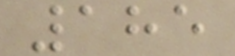185
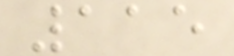115
